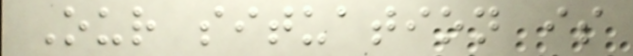Our situation is
